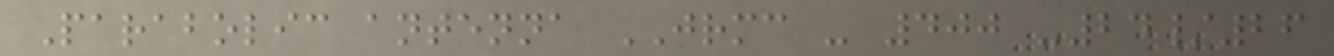Parabolic antenna JRMC - 400 -24/26
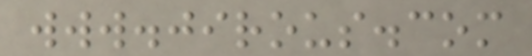www.jirous.com
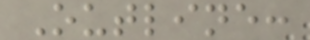Outline:
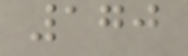170
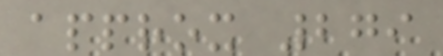approx 279
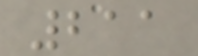211
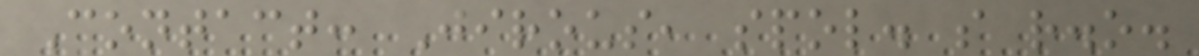Contact: Jirous, spol. s r.o.
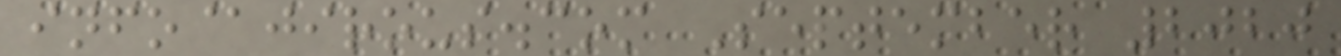info@jirous.com September 2020
